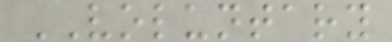VOLUNTARY
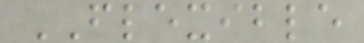FLEXIBLE
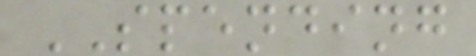SPENDING
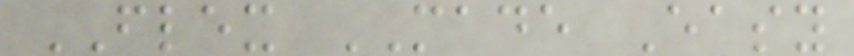FLEX MADE Easy
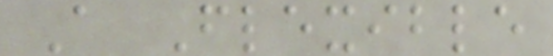A Flexible
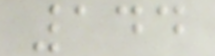144
